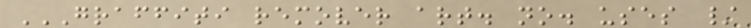GRAFFITI REMOVER ART. NO. USES /
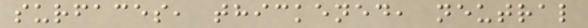surfaces, thickened, neutral
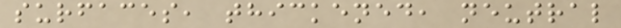surfaces, thickened, neutral
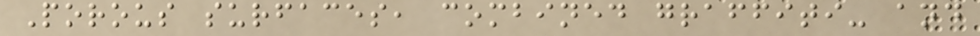Porous surfaces, combined graffiti- and
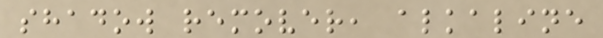shadow remover, alkaline
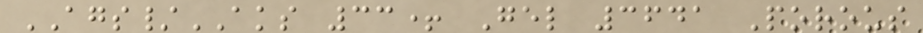AGS/AKS 33+ Gel 3641 Porous
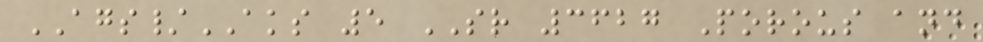AGS/AKS 5 SR 3627 Porous and
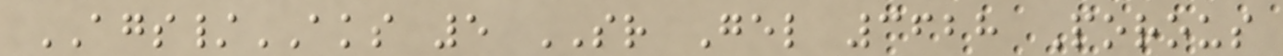AGS/AKS 5 SR Gel 3628 Porous
